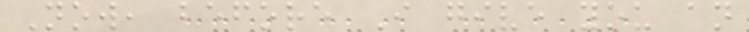Now, before I give you an
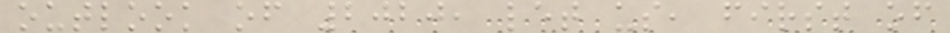outlook of 2020, let us, first of
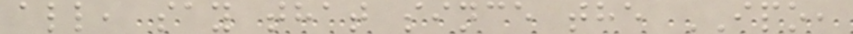all, say that since the IPO,
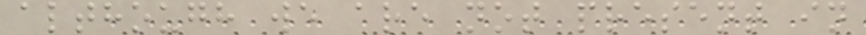although we are not present in
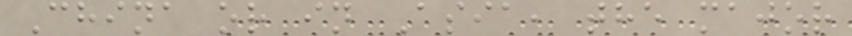China or in Asia, the major
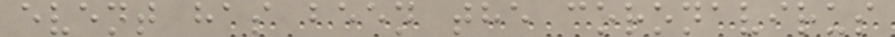event has been the coronavirus
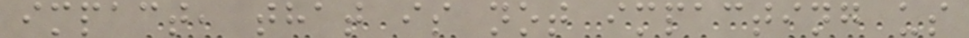impact, that is not impacting us
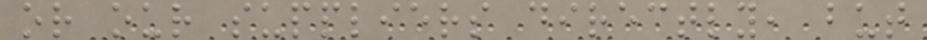or our suppliers directly, but
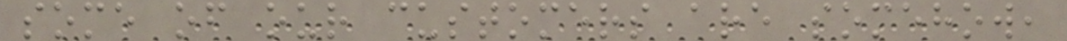some of our customers are somehow,
